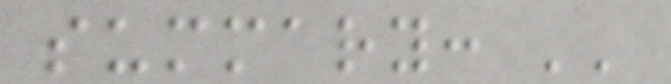summary: ''
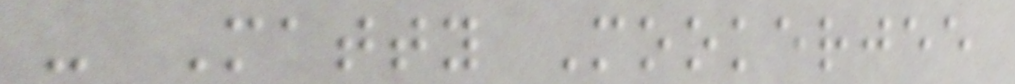- Matty Mookerjee
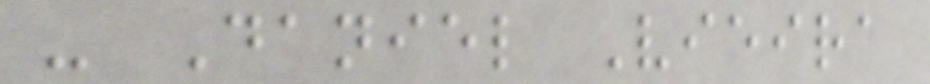- Daniel Vieira
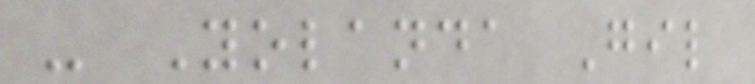- Yolanda Gil
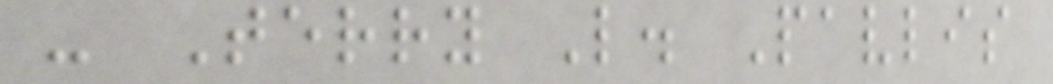- Terry L. Pavlis
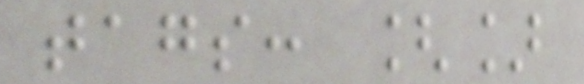tags: []
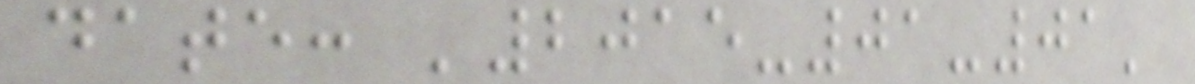date: '2015-01-01'
